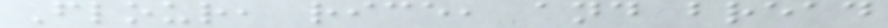Flour, rice, and bread
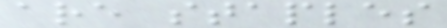are staples
